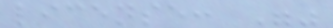license: ""
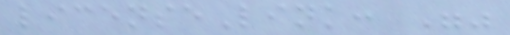licenseLink: ""
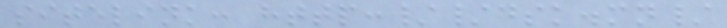sitelink: http://dsk.mn/
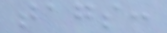tags:
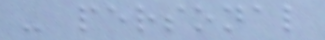- personal
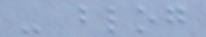- blog
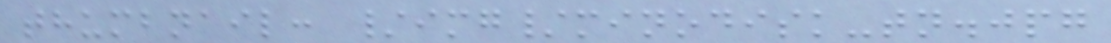thumbnail: /img/minodisk-tn.jpg
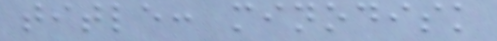title: minodisk
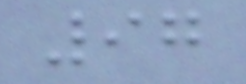97
